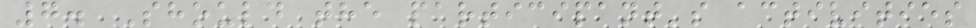7. Should the participant's activities
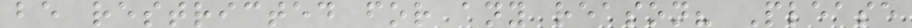be restricted for any reason? Please
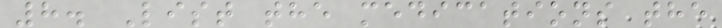8. List the medications the
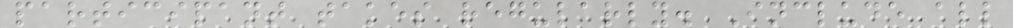participant takes regularly. Include all
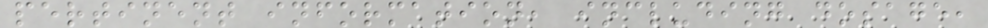pertinent information, including dosage,
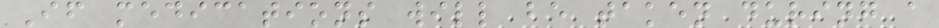If medications will be taken during a
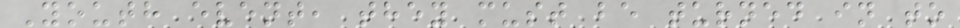Youth event, they must be turned in to
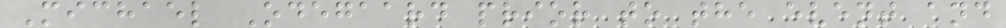Michael Odegaard prior to the event and
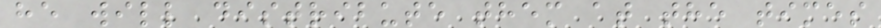he will distribute them at the times
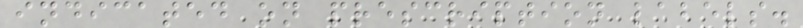indicated on prescription labels.
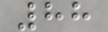88
